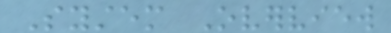System Overview
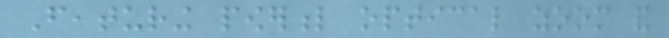Featuring powerful optical zoom and
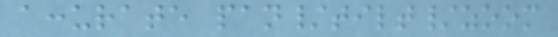accurate pan/tilt/zoom
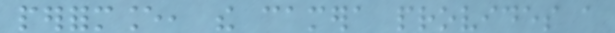performance, the camera provides a
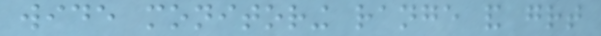wide monitoring range and great
